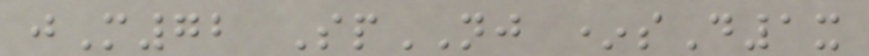jM72 SpNJ *sD1x
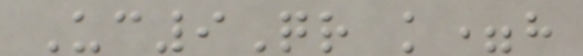Uc9Qr k=h
